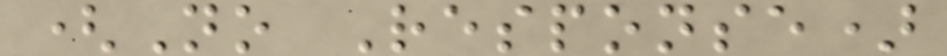(No Response)
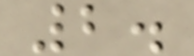2.
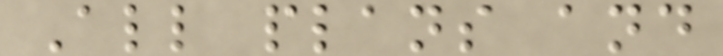All plans and
